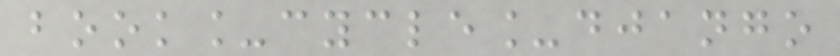book_cycle_django
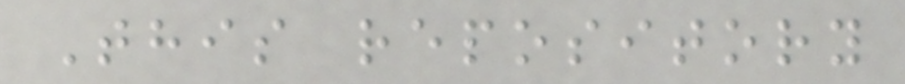This repository
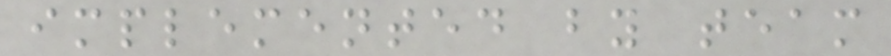implemented by team
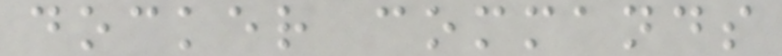docker commands
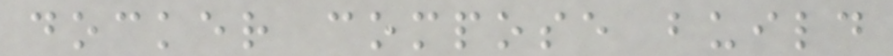docker compose build
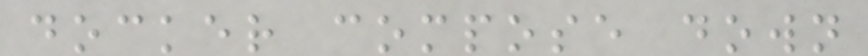docker compose down
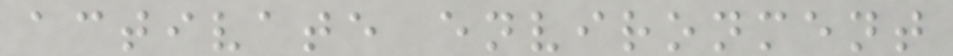activate environment
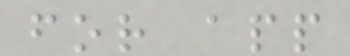for app
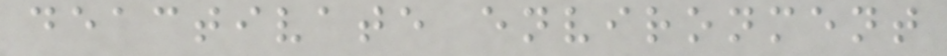deactivate environment
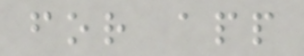for app
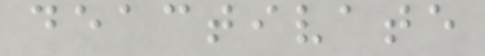deactivate
